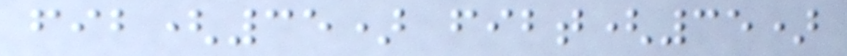fib(35) fibt(35)
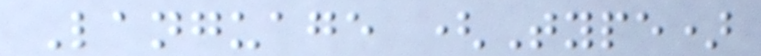Language (Type)
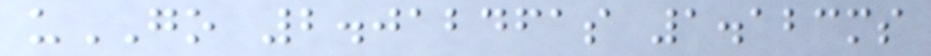uGO 2.012461s 1.123ms
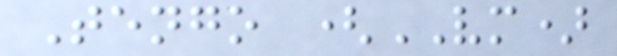Tengo (VM)
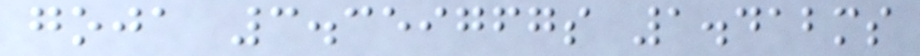goja 3.359767s 1.412ms
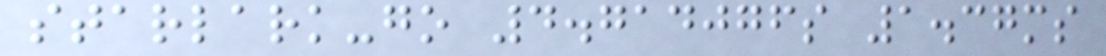starlark-go 4.714076s 1.37ms
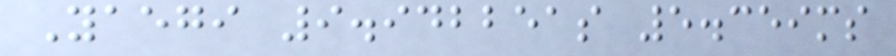Yaegi 9.942251s 5.359ms
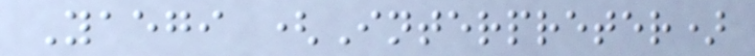Yaegi (Interpreter)
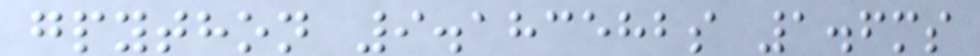gpython 9.183582s 1.6ms
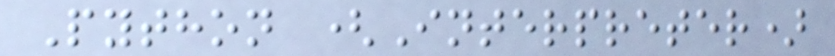Python (Interpreter)
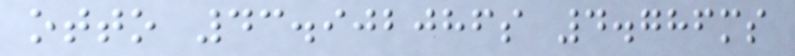otto 43.902086s 4.786ms
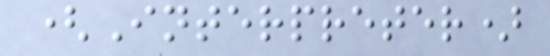(Interpreter)
